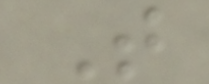T
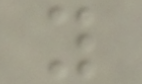y
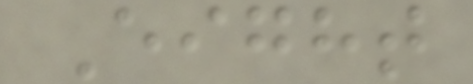Eight
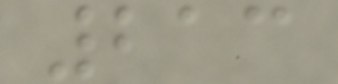213
